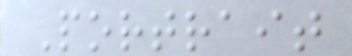Portrait
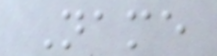Name
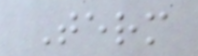Term
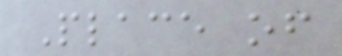Place of
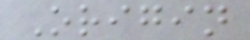Origin
